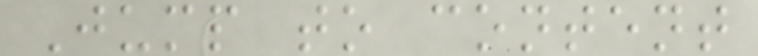Jump to content
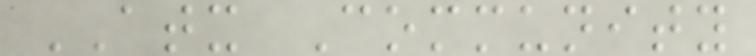ATX Community
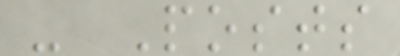- Posts
